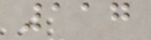117
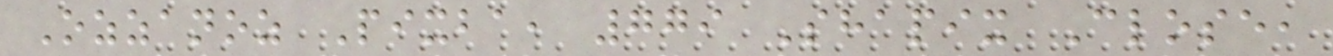Ozzanoz Pixba, 779 Shapix Close,
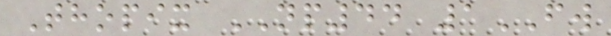Thopix NP44 1FW
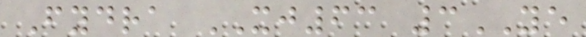Fydra XJ63 3YE
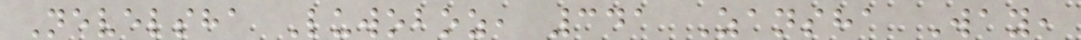Nevelsha Luwoboz, 341 Zansha Way,
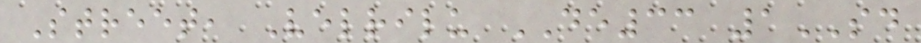Street, Velrilu DE33 1SD
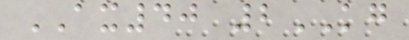AX40 2KG
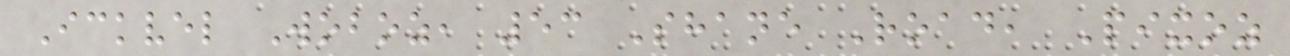Ickvel Woboz, 53 Shane Road, Pixoz
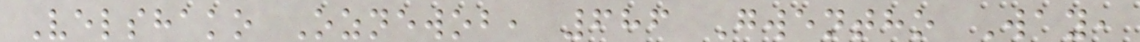Velshako Oznewob, 686 Gwentho Way,
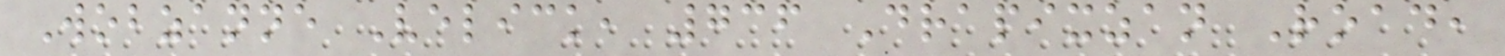Wobzanne Velick, 736 Drapixzan Road,
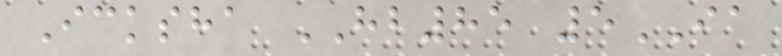Icksha HB85 5IA
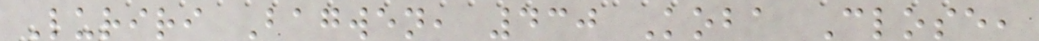Luriri Bagwen, 430 Koba Close,
